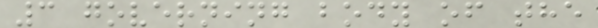3 governing body of the
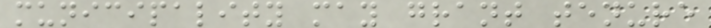municipality may grant tenure
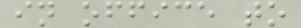in office to
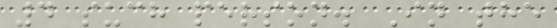4 such person. In the
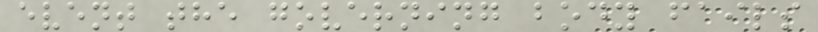event the governing body fails
